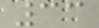33
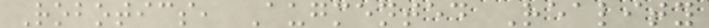Robotics, Augmented Reality
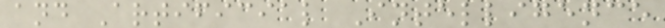and Artificial Intelligence
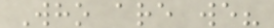Who are we?
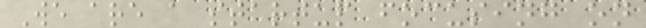We are a startup focusing on
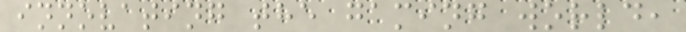innovating the gaming world,
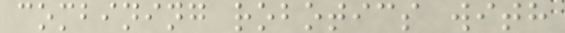combining robotics with
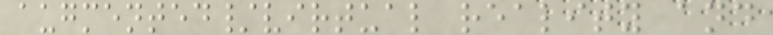augmented/virtual reality and
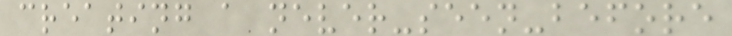creating a never-seen-before
